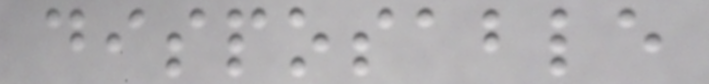disposable
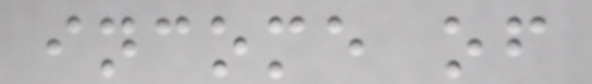income of
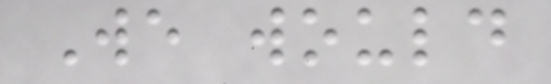We would
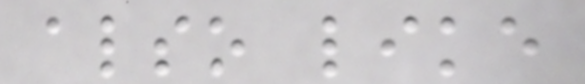also like
